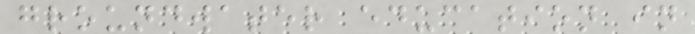groundwater education in
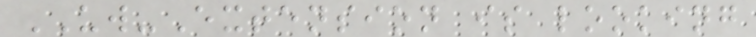UW-Extension is looking
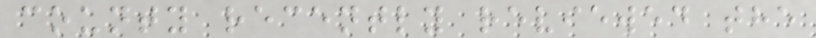county recently reviewed the
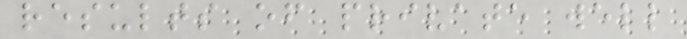results of private well
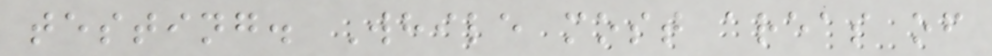testing. While most areas of
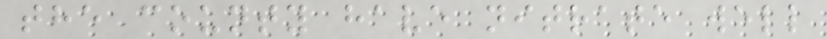the county have nitrate well
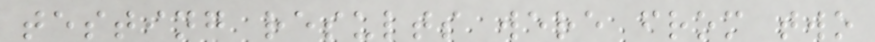testing results were from two
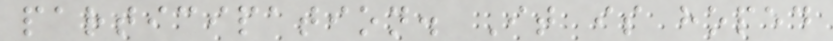participation. It is hoped
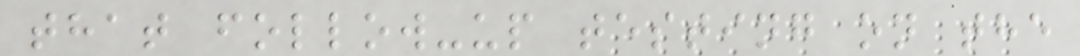that follow-up testing on the
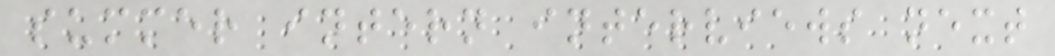summer intern interviews next
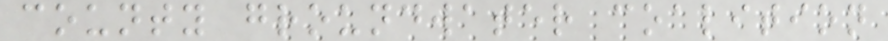county groundwater coalition
